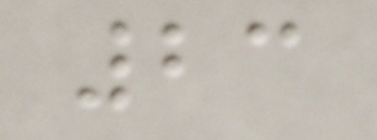23
